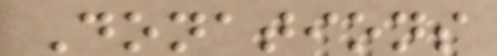Donations
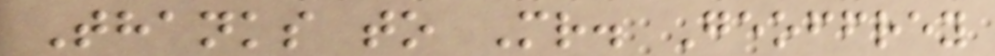Thanks to Mr. Geoffrey
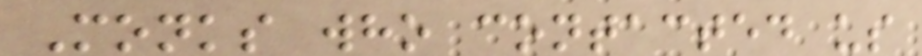Monks who contacted us
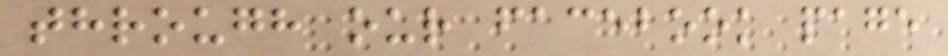through our facebook page
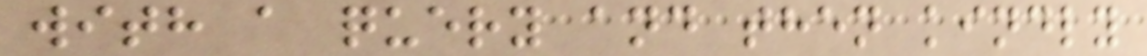with a query and then kindly
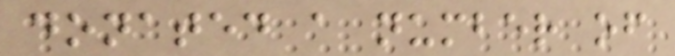donated a number of
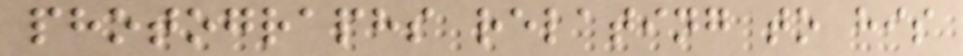photographs relating to his
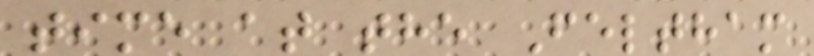time at the Feltham
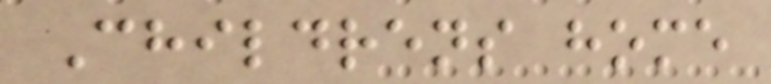Childrens home
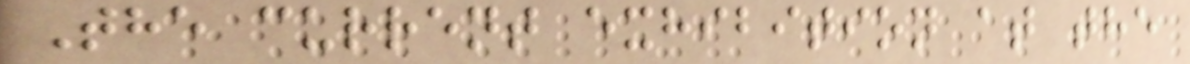The current exhibition at the
